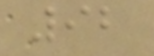92
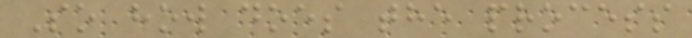So how does the process
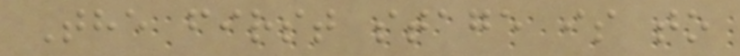The first stage is to
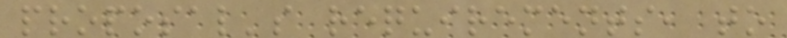proposal's requirements, to
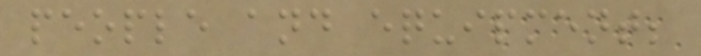people and equipment;
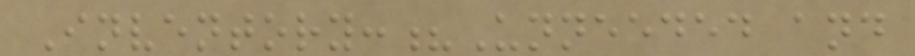Inventory:?Unneeded and
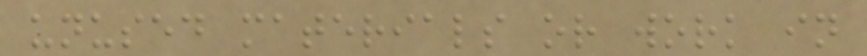unused materials or work in
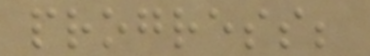progress;
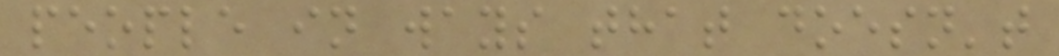people in ways that doesn't
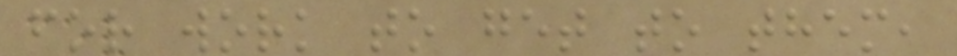for work to get to them,
